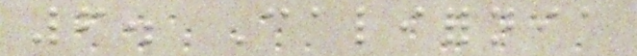6. California
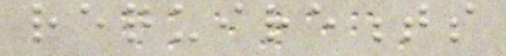requirements
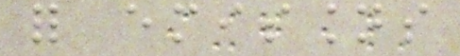for emissions
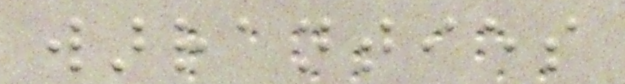warranties
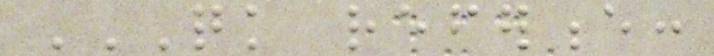QUICK REFERENCE:
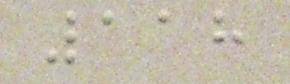118
